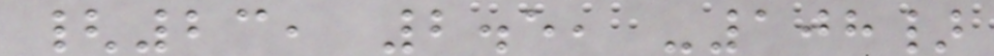{23, 2.5, -108}
